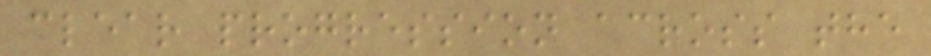clear progression across the
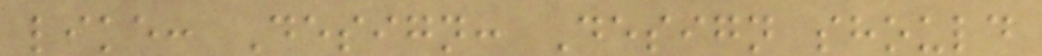like: Design: Design should
